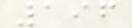196
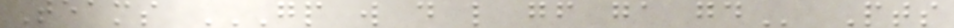Teams GP W D L GF GA GD Pts
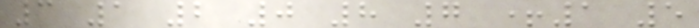3 1 2 0 8 7 +1 5
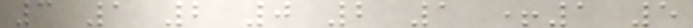3 1 2 0 2 1 +1 5
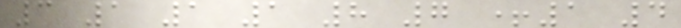3 1 1 1 8 7 +1 4
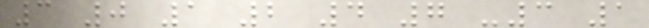3 0 1 2 4 7 -3 1
